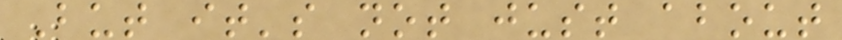But it's not just about
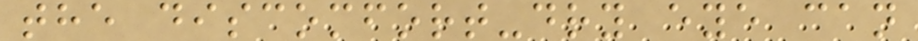the discomfort-dry eye can
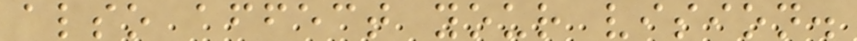also affect your vision.
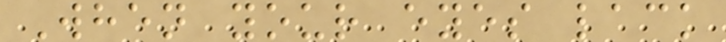When your eyes lack
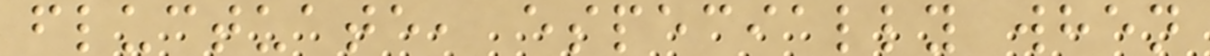fluctuate, especially when
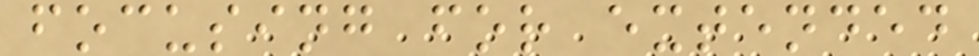focusing for extended
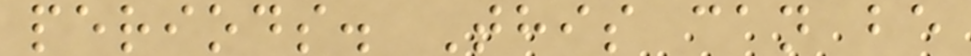periods. This can be
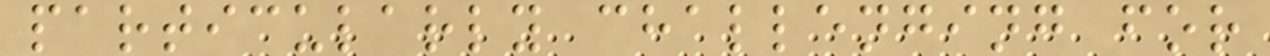particularly challenging for
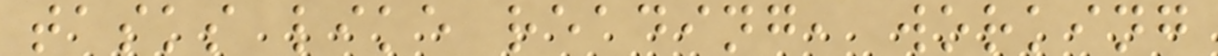tasks like reading, working
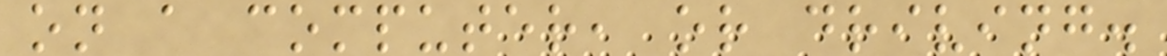on a computer, or driving.
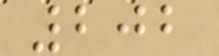202
